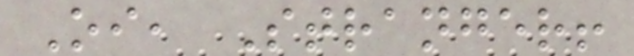Oi, Stranger!
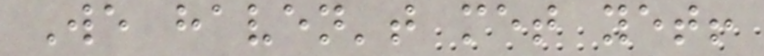We haven't met yet!
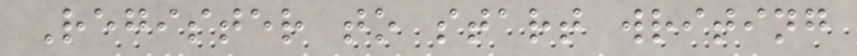Register to start writing
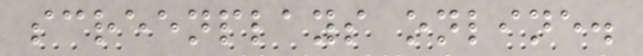screenplays online.
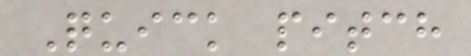Quick pitch
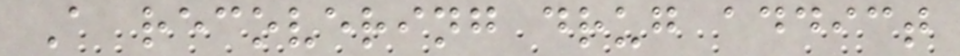A recovering drug addict
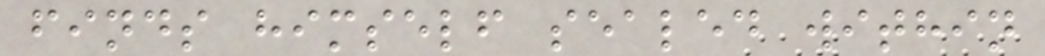finds himself sealed within
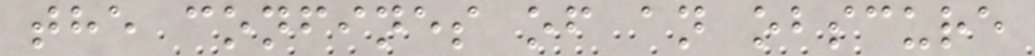the confines of an obscure
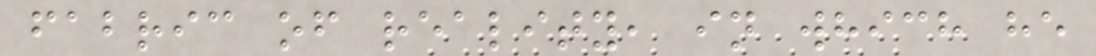fabric of reality, in which he
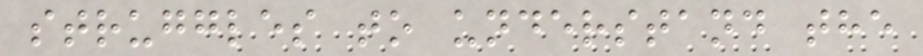struggles to understand the
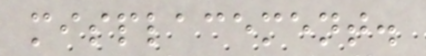misplacement.
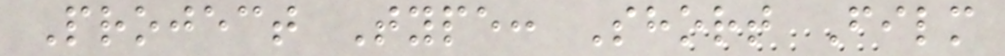Project Type: Short Film
